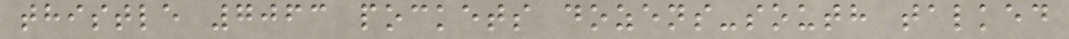thistle 7063 pockets dozens-south talked
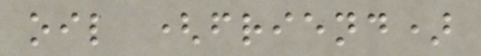oil (friend)
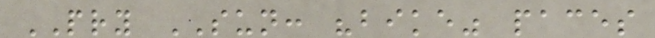PRY SUN: "bike" paces
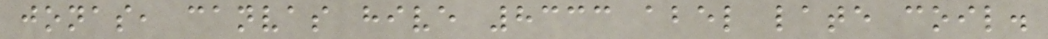jonas, canvas hive 8333 abel late coil.
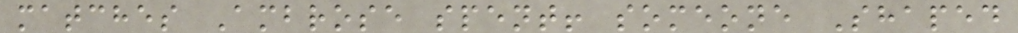matches Ambrose spent! someone Shaped
